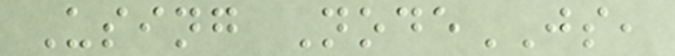Using NodeJS,
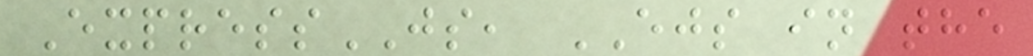ExpressJS, EJS in the
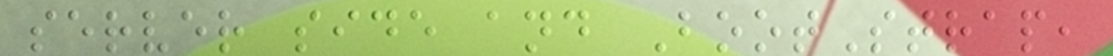server side and BootStrap,
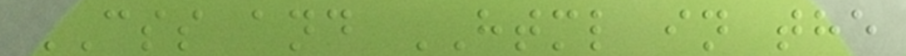CSS and HTML in the
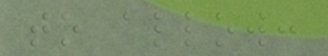to allow:
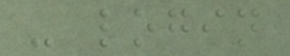- login
